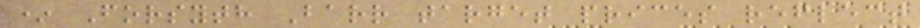* Forsyth Barr target prices reflect
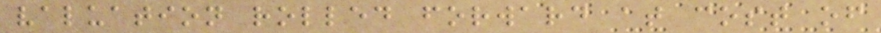valuation rolled forward at cost of
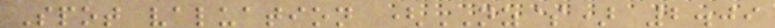Spot valuation (NZ$) 2.09
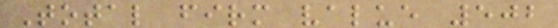Total firm value 502
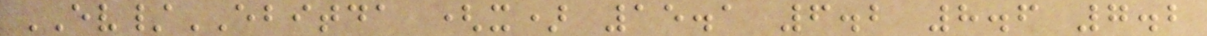EV/EBITDA (x) 15.1 6.2 8.6 7.2
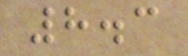8.3
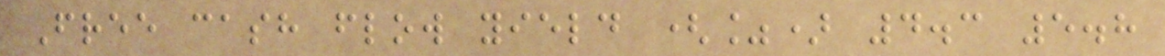Free cash flow yield (%) 4.3 5.8
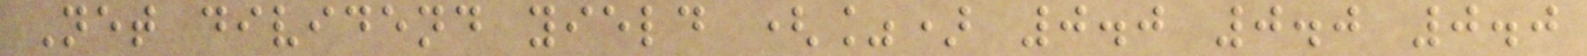Net dividend yield (%) 0.0 0.0 0.0
